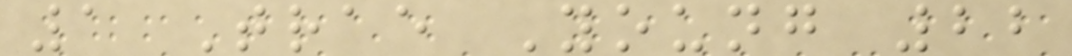1 Trae Young 22
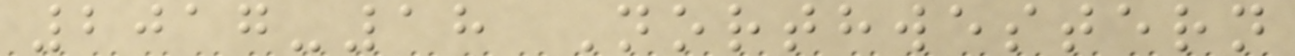2017-18 Northwestern
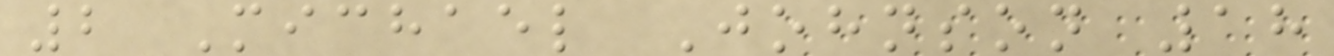2 Michael Johnson 18
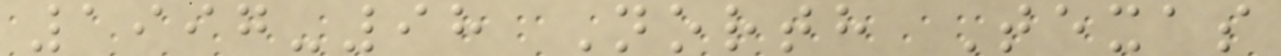1997-98 North Texas
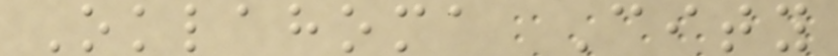Oklahoma City
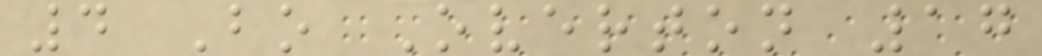4 Bo Overton 17
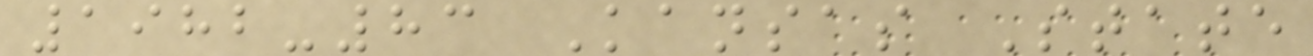1982-83 Kansas State
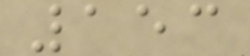153
